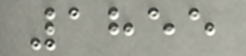1855
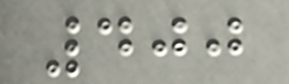400
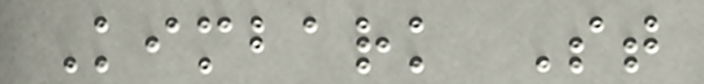Kimbark St
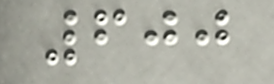600
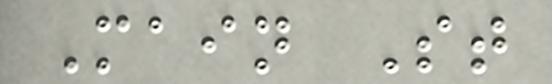Main St
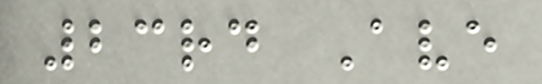23rd Ave
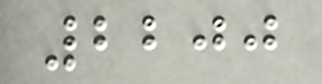2200
